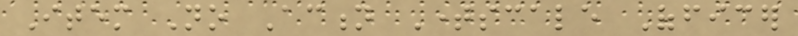Item No Action Timescale Officer
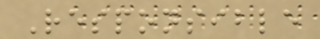Responsible
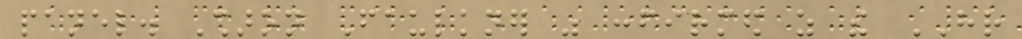panel. Sharon Faulkner was confirmed as the HR
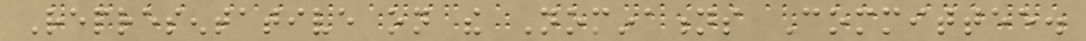Representative on the Nominations Committee.
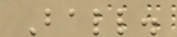Ball.
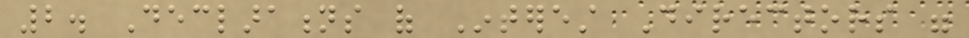2. Declarations of Interest Directors were
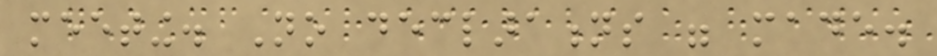meeting. No declarations were made.
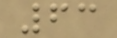63
